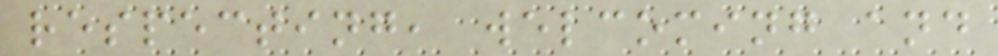respecting, welcoming and
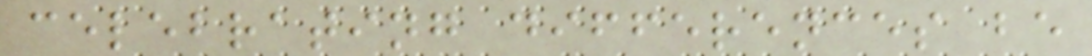celebrating differences be
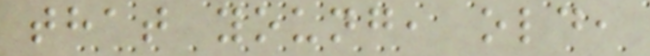that young, old,
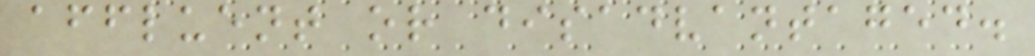affluent or disadvantaged.
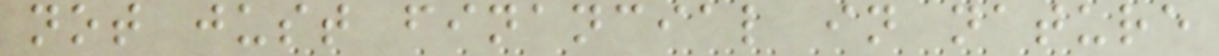not just financial in nature
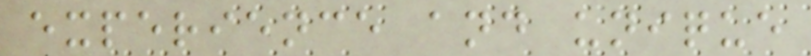experience and unique
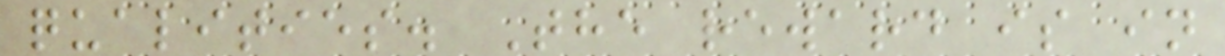qualities. The reward is in
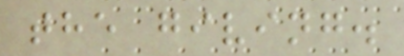the giving.
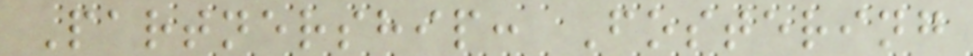Partnership: Fostering
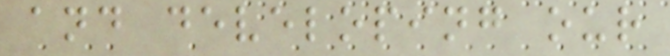and developing our
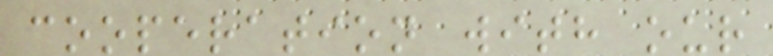cooperation with our
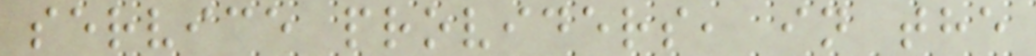service providers, in the
